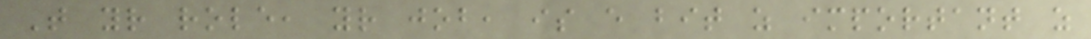That your role, your job, is every bit as important as
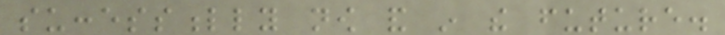successfully now and in the future.
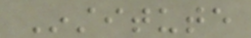Institute
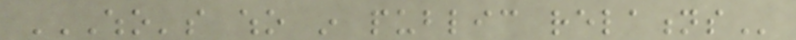WHO'S WHO IN PUBLIC RELATIONS
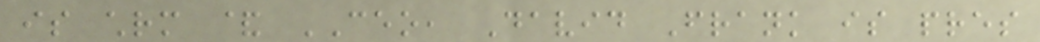is chrm & CEO, David Frank is pres
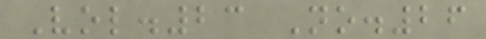Vol.23 No.26
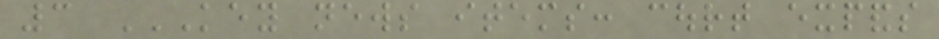3 KEY NEWS ITEMS: COURT EXPANDS
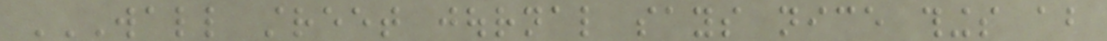WALL STREET JOURNAL SAYS NICE THINGS ABOUT
